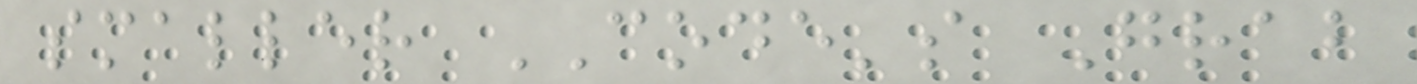smaller CODE's Grab
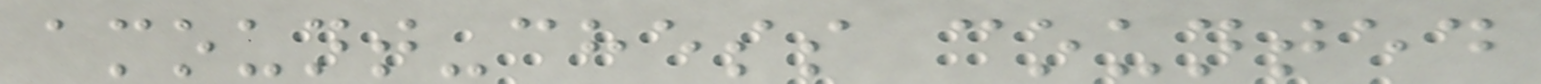amount-chess counted
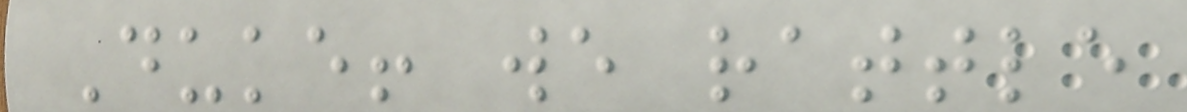Duke! we rattle
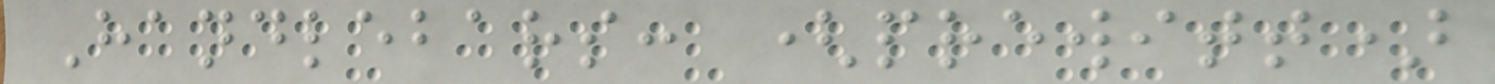Handlebars: (prewitt)
